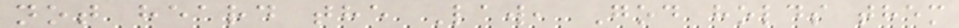not heard the Law, God holds them
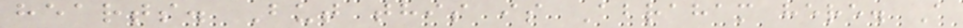hearts. But this is Abraham here. A
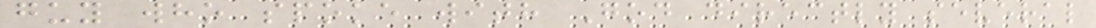guy who spoke with God directly several
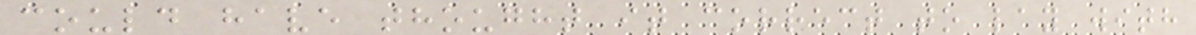could have thought it correct to lay with
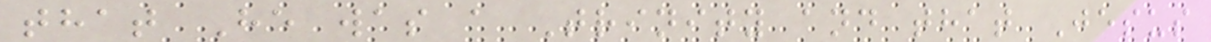that He was a Trinity and that Jesus
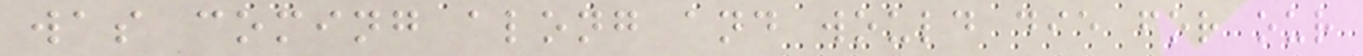was coming along and would die for our
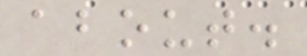about.
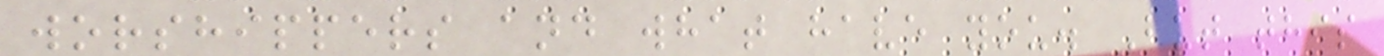worshippers and what have you. But this
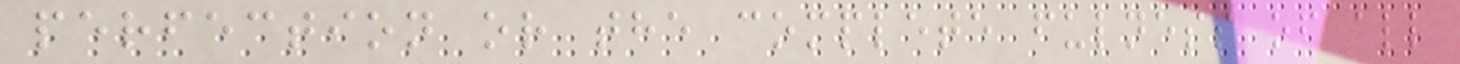perfection or the complete fulness of all
